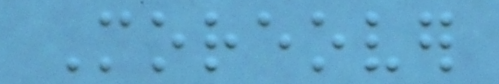Moreover
